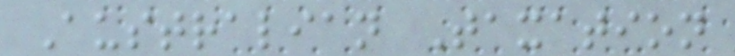Australian Taxation
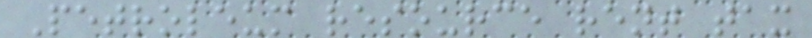Petroleum resource rent tax
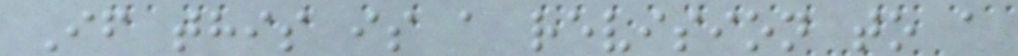If this is a revision to a
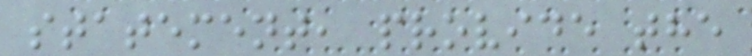statement, provide the
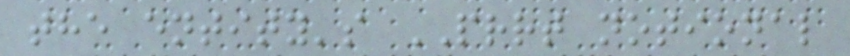the entity's PRRT notional
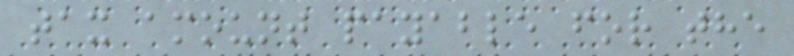tax amount payable for the
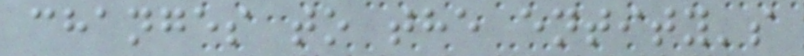changes to the entity's
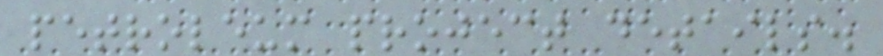petroleum project details.
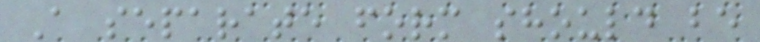A separate form should be
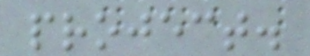project.
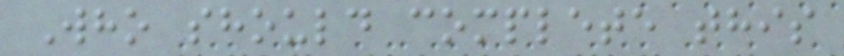Who should complete this
